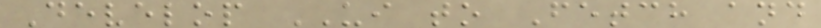Develop UI to Fetch and
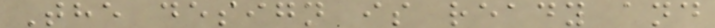The design is ready and
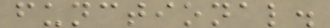functional.
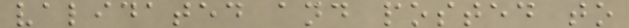validated and posted to
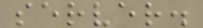server.
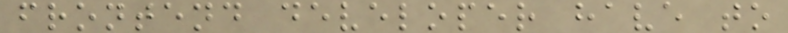frontend developer have to
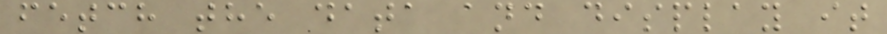fetch the data and display it
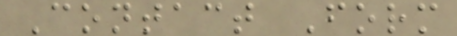Contact Form
